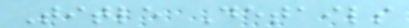Title Details
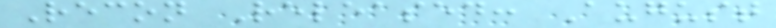Recon Released: August
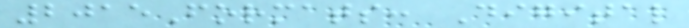2015Formats: Digital
